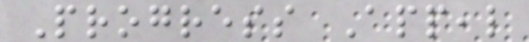Progress Appeal
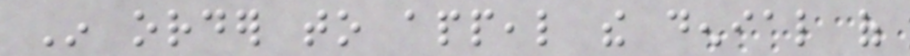In order to appeal the denial of
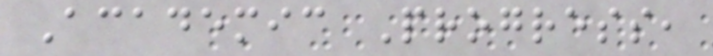Academic Progress,
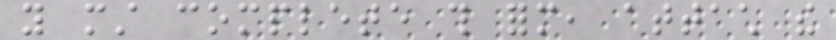you must complete this form, attach the
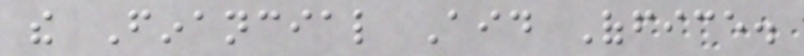the Financial Aid Office.
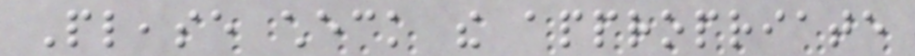Please check the appropriate
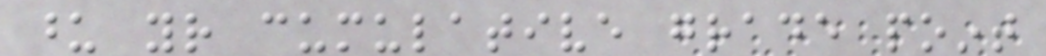upon your cumulative grade point
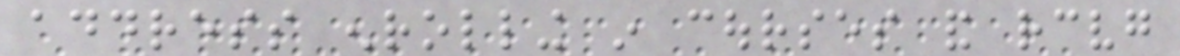address enrolling in courses and receiving
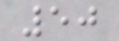50
